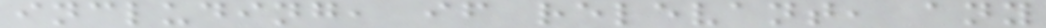including, if relevant, any
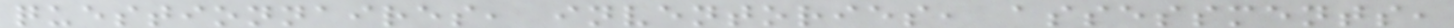questionnaires, inventories, assessments,
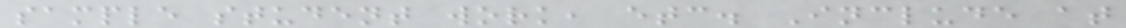sample student work, etc. Include at
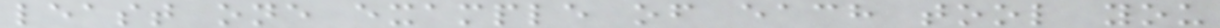least one example of each tool you
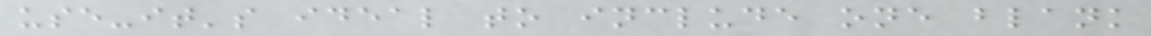use-it's ideal to include one blank
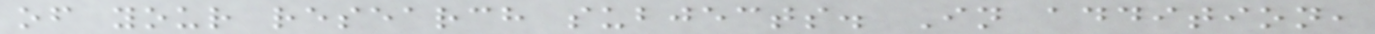of your research subjects. In addition,
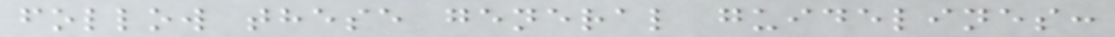follow these general guidelines:
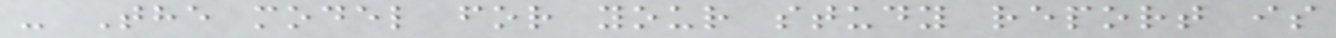- The model for your study report is
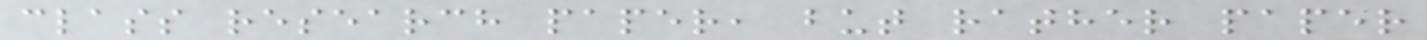class research paper, but rather paper
